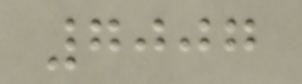7007
